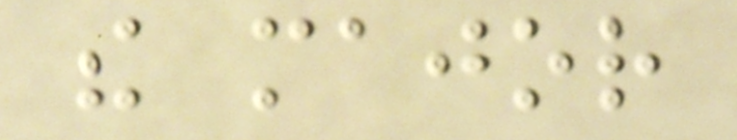the major
